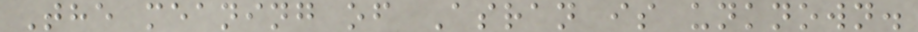The meaning of Asran is unknown.
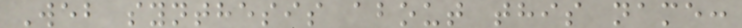Web synthesis about this name:
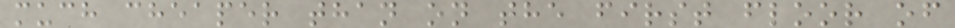much cheaper than on the first floor of
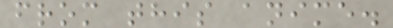from this anime.
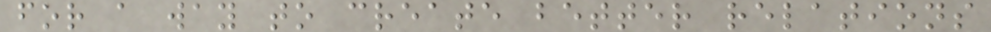for a way to create better relations
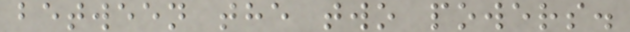between the two powers.
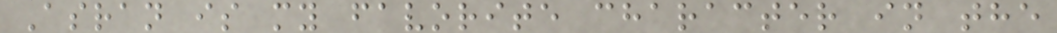Asran is my favorite character in the
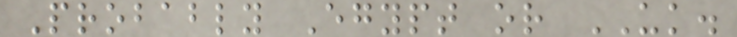Probably Egypt or UK.
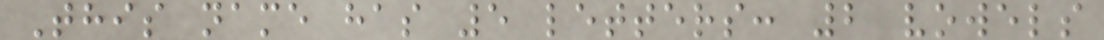This name has 5 letters: 2 vowels
